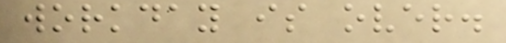workday is over.
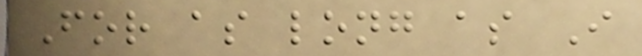For as long as I
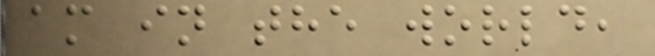am in the world,
